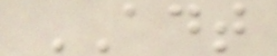ADT
